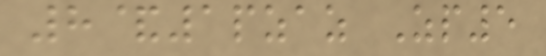8&1pzaz Zp5
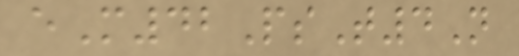eM42PsT4N
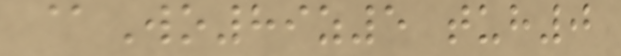@Wo89z5 tuh0
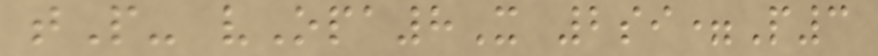tP- vOpa8X 2si=P3
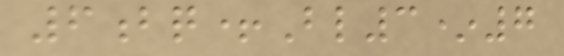6bq+Bl3*7
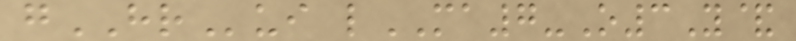gHRui lMA7-O3Y&
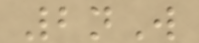2nW
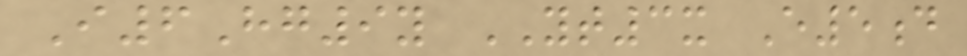I6Hg9y YT3x E5d
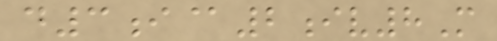d3i@2iv8M
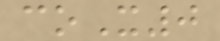coX0
